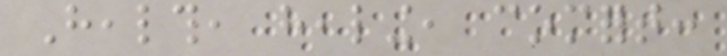Health, healing, comfort:
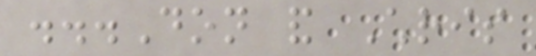...Don and Chris
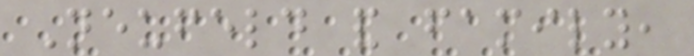Neufeld and family,
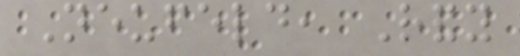Neufeld, Randy
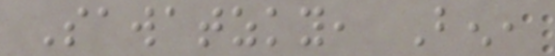Sawatzky, Ben,
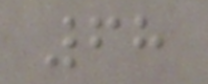68
